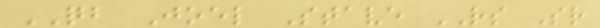QB Joel Stave RS Sr
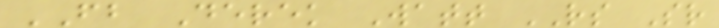FB Derek Watt RS Sr
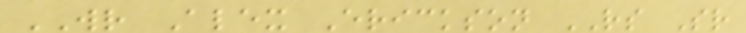WR Alex Erickson RS Sr
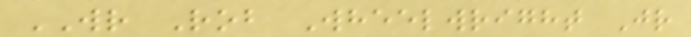WR Rob Wheelwright Jr
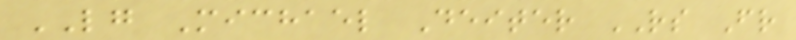LG Michael Deiter RS Fr
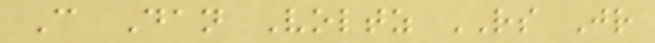C Dan Voltz RS Jr
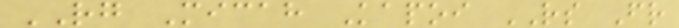RG Micah Kapoi RS Fr
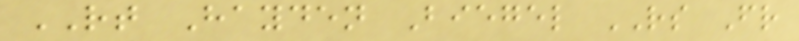RT Hayden Biegel RS Fr
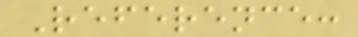Reference:
